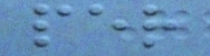per
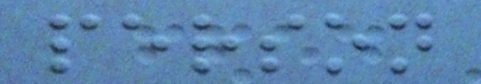person
